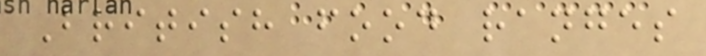British food ranges
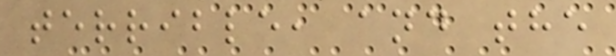terrible, and the
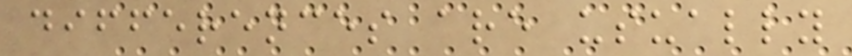differences are usually
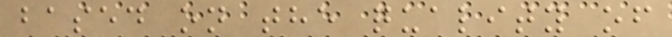based on the quality of
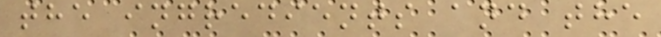the ingredients and the
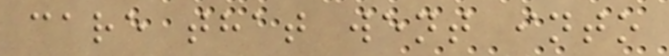care that went into
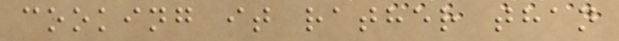cooking it rather than
